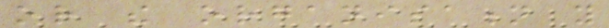or the organisation you
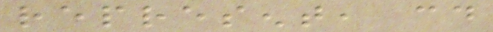represent, could
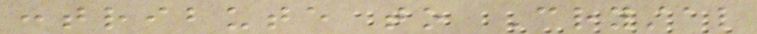contribute to Crystal
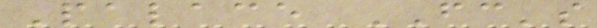Palace FC's
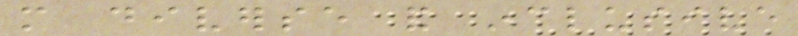more diverse and inclusive
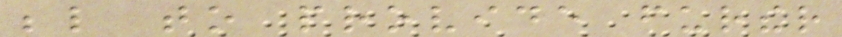below to provide further
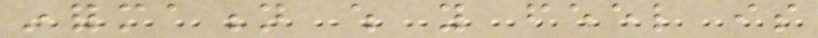information which you feel is
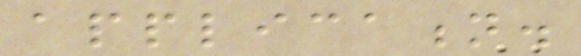application.
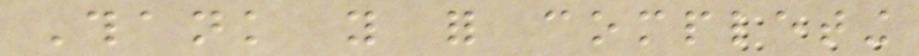Thank you for completing
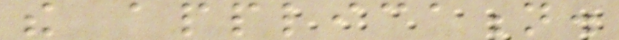the application.
